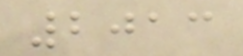2013
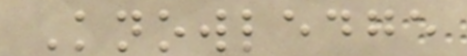Knowledge
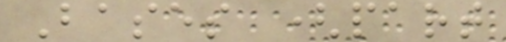Bases (part
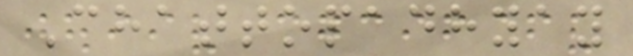Chattopadhyay
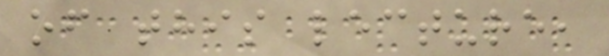of this lecture,
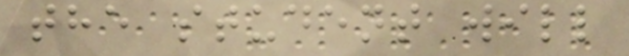the student will
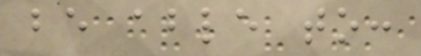be able to:
